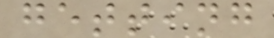getting
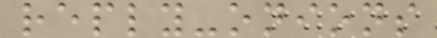reply-onions
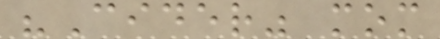"Cider" mom
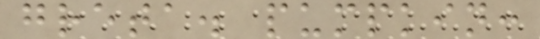greta. pumpkin:
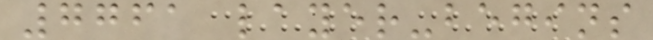7761 layer-begins
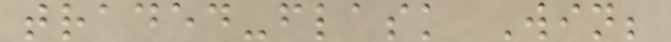traded-flask Win;
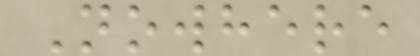Nowhere
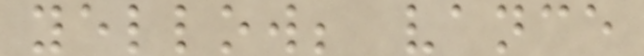yellow; vance
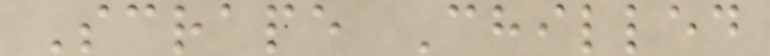Scrape Chilled
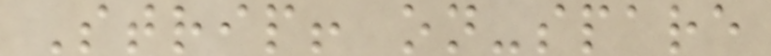Strip! on-spare
